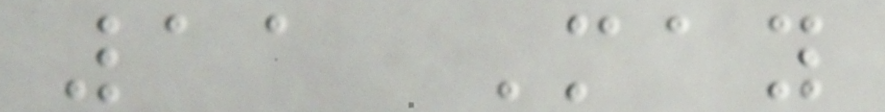11 May
